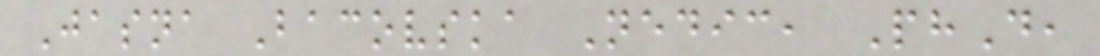Jasna Bacovska Nedic, PhD,
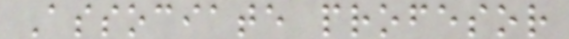Associate profesor
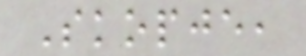Skopje,
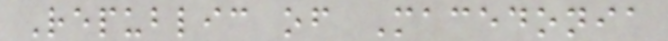Republic of Macedonia
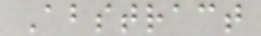Abstract
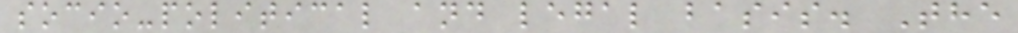socio-political and legal basis. The
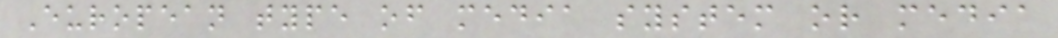European type of media system or media
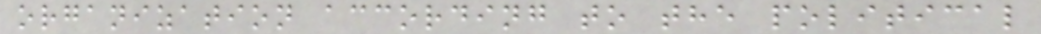organization according to the political
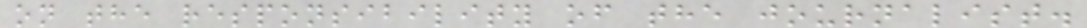on the responsibility of the journalist.
